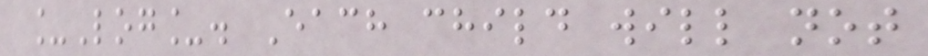_Log_. Each child will not
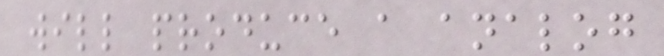will produce a analog
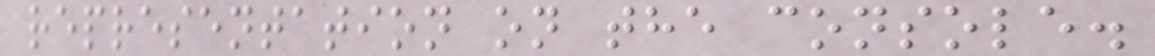representation on the console.
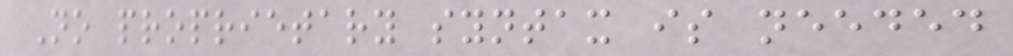No proprietary syntax is needed
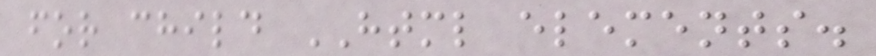for child HTML elements.
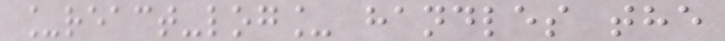_react-log_ handles the
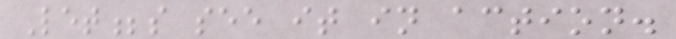Let;s see it in action.
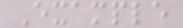Example
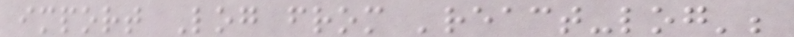import Log from 'react-log';
